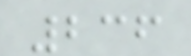236
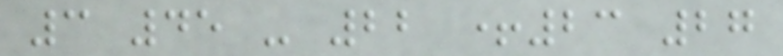3 45 - 22 +23 27
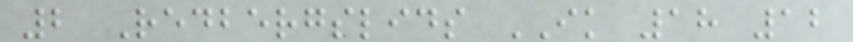2 Redbergslids IK 18 12
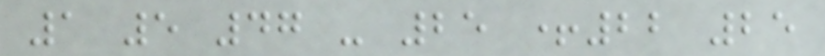1 5 47 - 25 +22 25
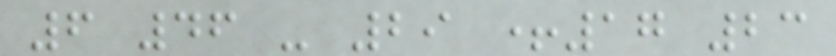6 46 - 29 +17 23
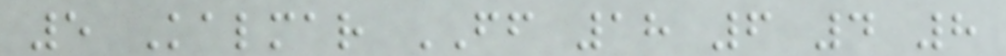5 Kalmar FF 18 6 4 8
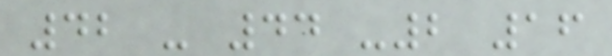42 - 44 -2 16
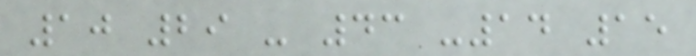10 29 - 43 -14 15
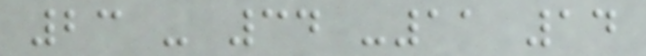23 - 34 -11 14
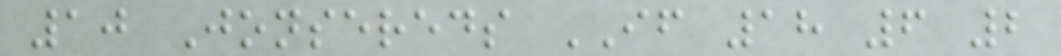10 Jonsereds IF 18 6 2
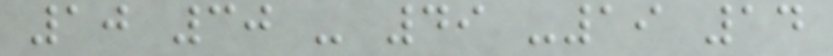10 30 - 49 -19 14
